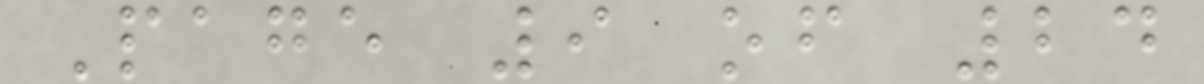Page 9 of 24
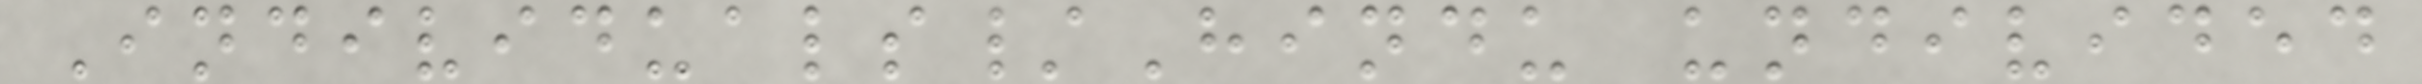Individuals/Hindu undivided
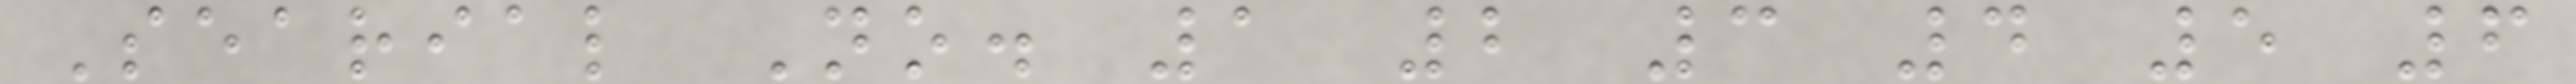Searial No. 1 2 3 4 5 6
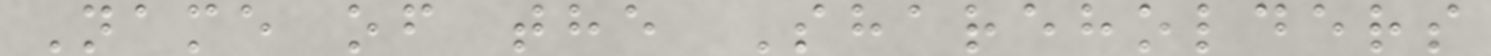Name of the Shareholders
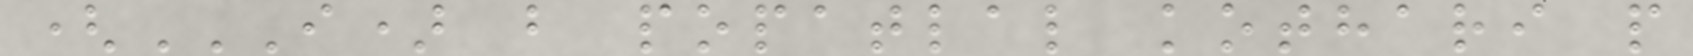(I) B POPATLAL KOTHARI P
